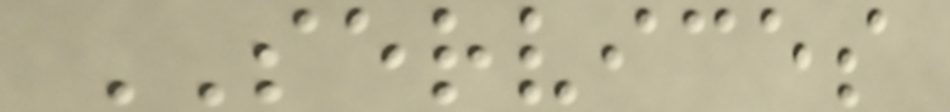SERVICES
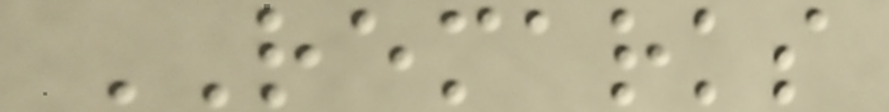REMARKS
